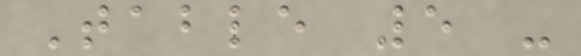Table 5 -
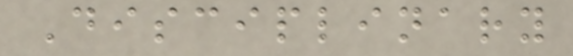Disciplinary
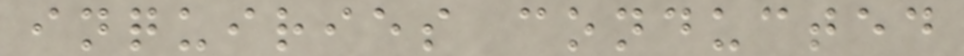inquiries conducted
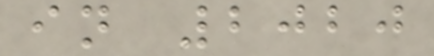in 2020
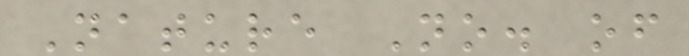Nature No. of
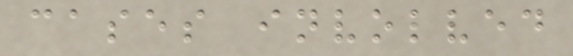cases involved
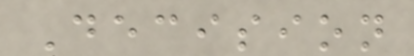Decision
